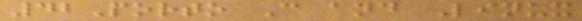42Porto C and Linux
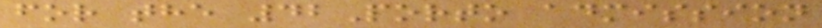for the 42Porto admission
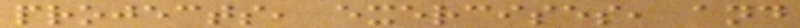projects, exercises, and
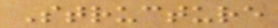Structure
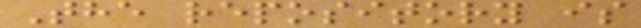The repository is
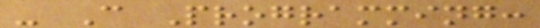- C Programming:
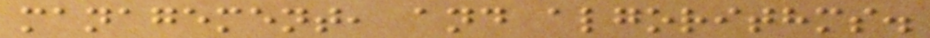management, and algorithms.
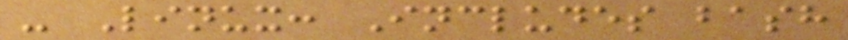- Linux: Includes bash
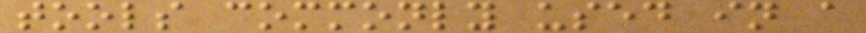tools commonly used in a
